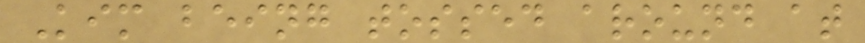Kim being tossed around at
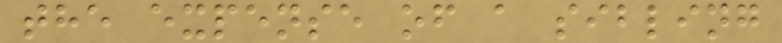the expense of a sibling
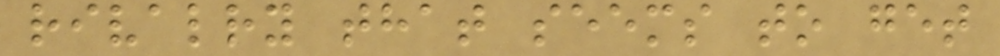rivalry that seems to get
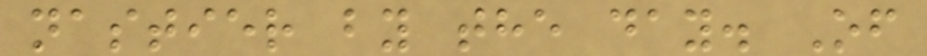nastier by the day. Of
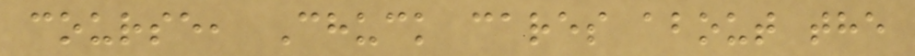course, Chuck cares about the
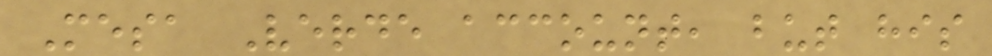Mesa Verde account, but his
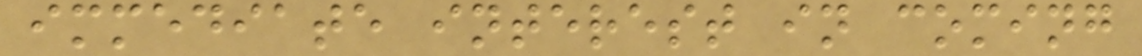immediate interest in coming
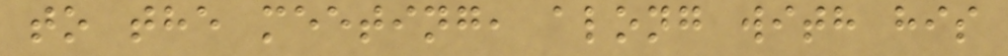to the meeting, along with his
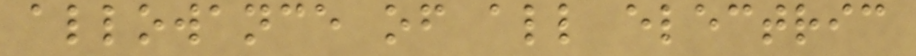allowance of all electric
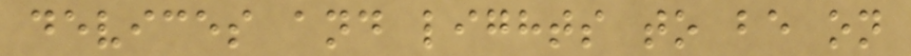devices and lights to be on
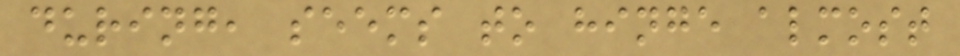during, seems to hinge almost
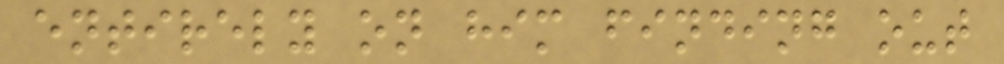entirely on him finding out
